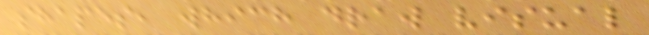shapes, which draw visual
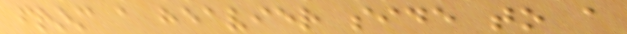from a heavier side to a
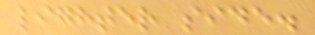lighter side.
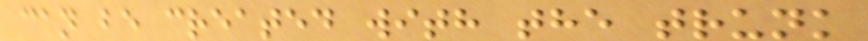can be created with the trunk
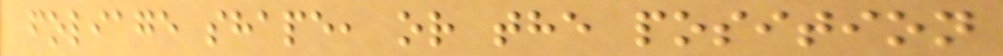foliage shape, or the position
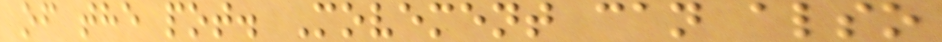of the pot. Movement can also
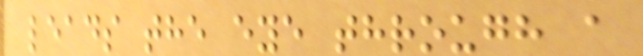leads the eye through a
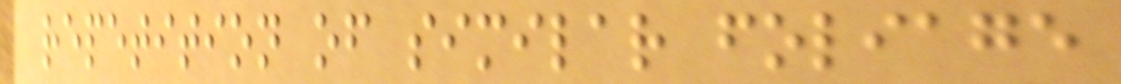repetition of similar foliage
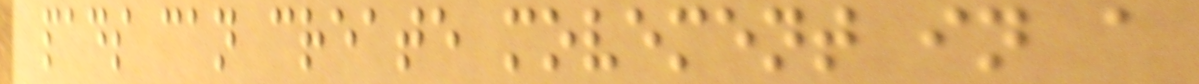pads can create movement in a
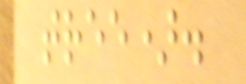tree).
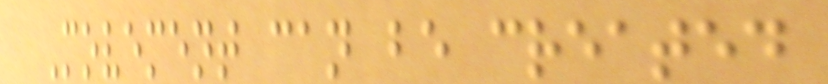Movement can be created
